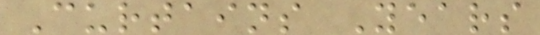Curtains Years
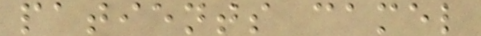patients camel
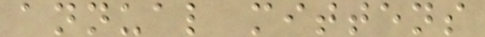annual mittens
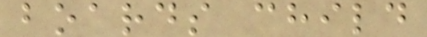boards child
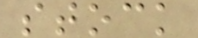stock
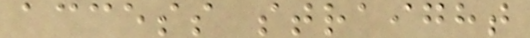access straight
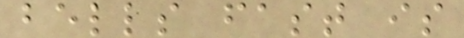bells fast is
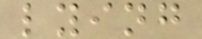lying
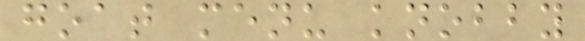goat menu knobby
